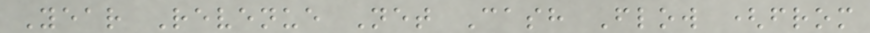Year Revenue Net Cash Flow (from
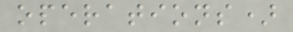operations)
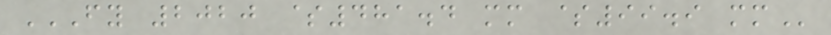FY 2020 $481.4 MM $99.9 MM
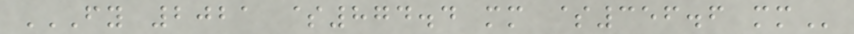FY 2021 $874.4 MM $356.6 MM
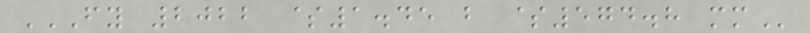FY 2022 $1.45 B $574.8 MM
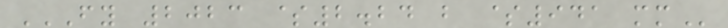FY 2023 $2.24 B $941 MM
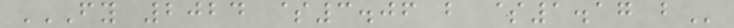FY 2024 $3.06 B $1.17 B
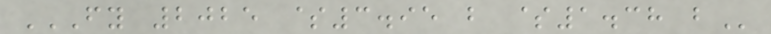FY 2025 $3.95 B $1.38 B
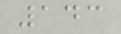143
